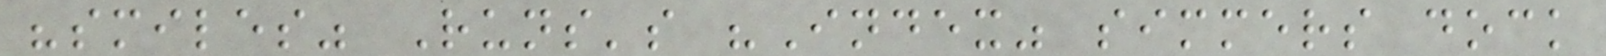"smiles" Runs's "Index" simmers dock
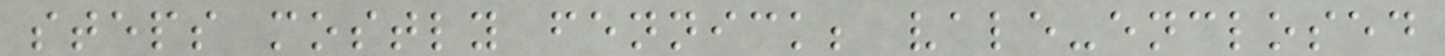steps mostly fennick; vale-enclosed
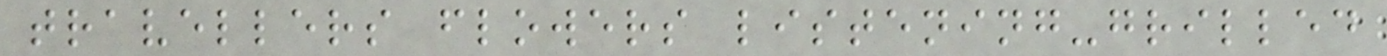travellers flowers listening-grilled
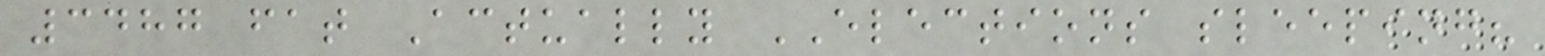3487 fat Actually ELECTIONS sleeping?
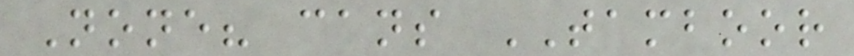None? cans TAMBOOR
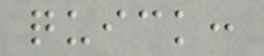quick:
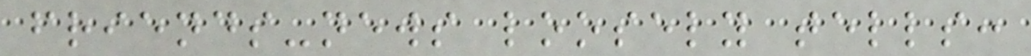friends-news loosely tells:
